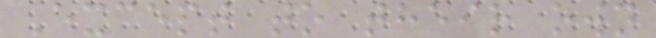Except to their own
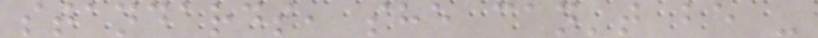standards, she can't be -
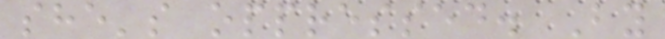she's oppressed. By
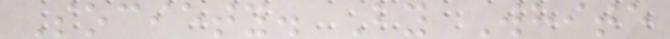Society. By White
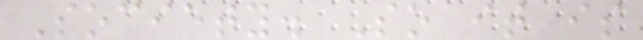Society. So it is
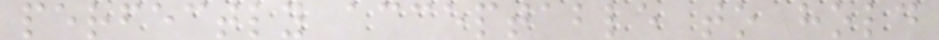perfectly acceptable to hold
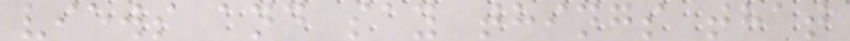views and say things that
